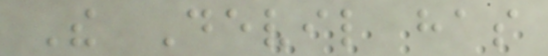The Devil has
